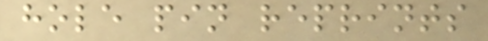hole pin reprints
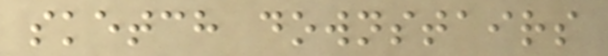sketch downstairs
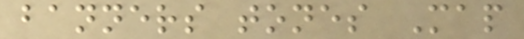banners tones Map
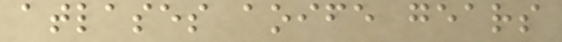atlases aoife gears
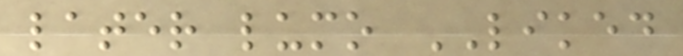later lumo LIKED
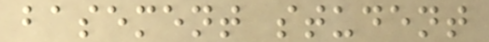basement student
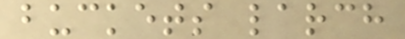buckets larch
